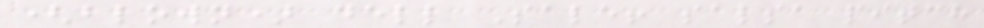(blown) dell Sale! salsa pitch
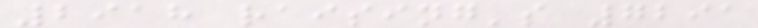2918 raising's 7291
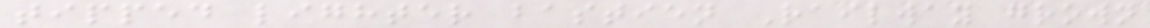tipped lighter bastien Railway grown
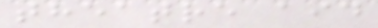theatre aid
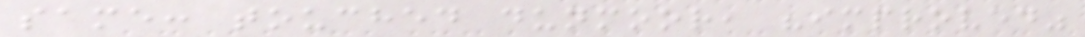same: touched dunmoor, "improved"
